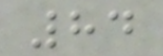84
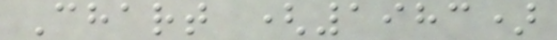Chart (1983)
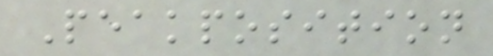Peakposition
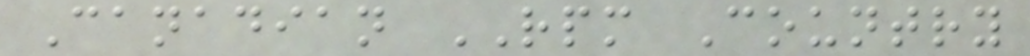Canadian RPM Country
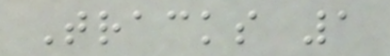Tracks 1
